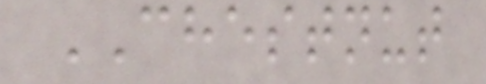CHESTNUT
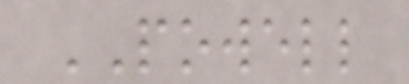POWELL
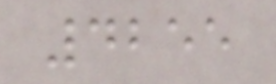4255
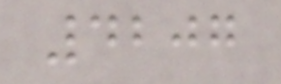4207
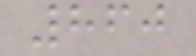860
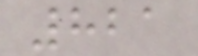821
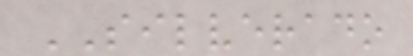SILVERADO
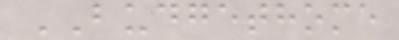BUDGETHOME
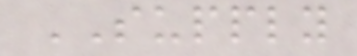SUPPLY
